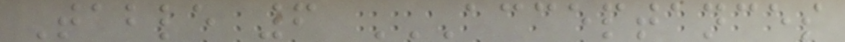Table 6 ACCEPTANCES
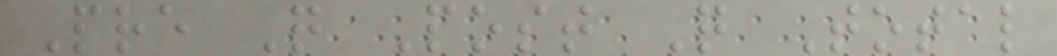Pre Q Post Q Total
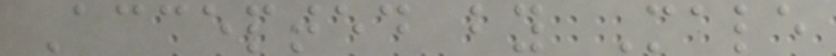Accepted by Male
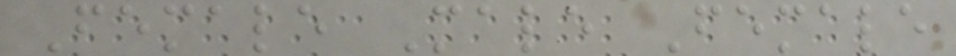Female Male Female
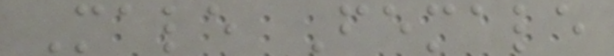Male Female
